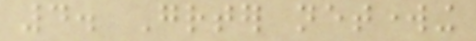4. Greater networking
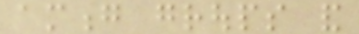among groups and
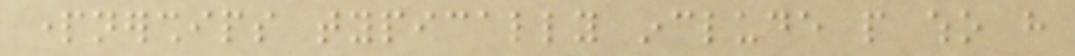partnerships typically include people who have
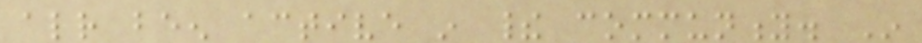already been active in their community. In
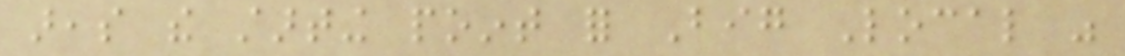areas the starting point for Big Local was
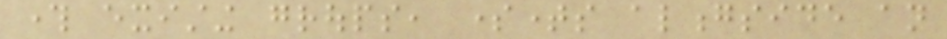through existing groups, sometimes alongside an
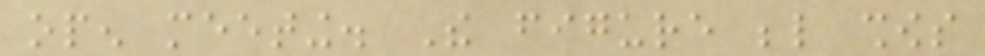open meeting. The figure below shows
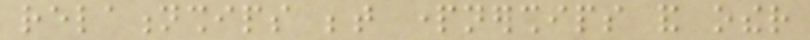relationships between partnerships and other
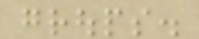groups.
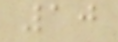10
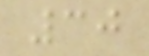30
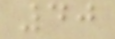40
